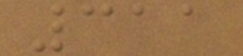311
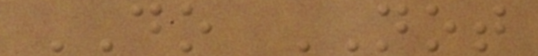DO NOT
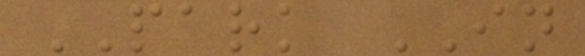PARK IN
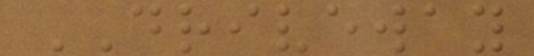DRIVEWAY
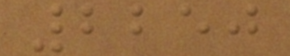2250
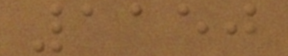1150
